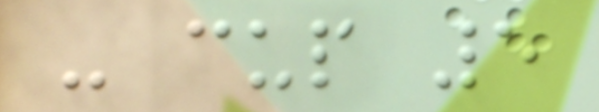- cup 5
